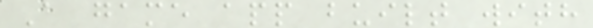A game app built with
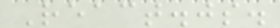React.js.
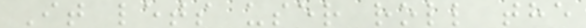It lets user roll the
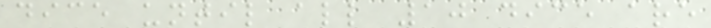dice until all 10 dice are
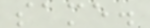same.
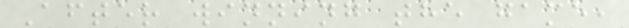After winning the game,
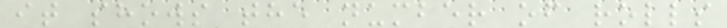it shows the number of rolls
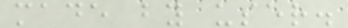made by user.
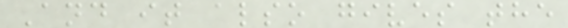And it also gives the
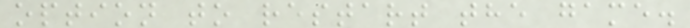option to restart the game.
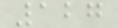127
